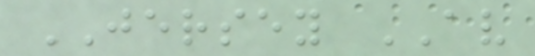JERSEY AV
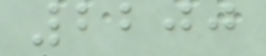2200
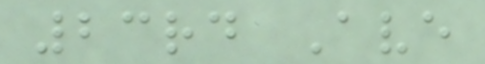23rd Ave
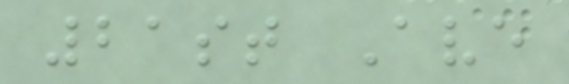21st Ave
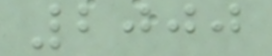2000
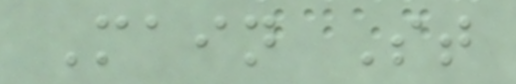Main St
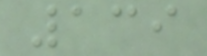139
